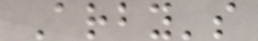Arby's
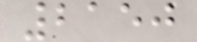2150
